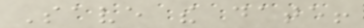Save the date!
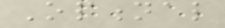Optional
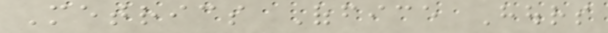Metrics Office Hours
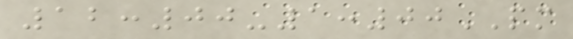12:00-1:00PM
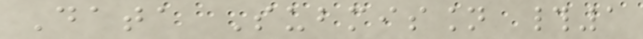Data Submission #1
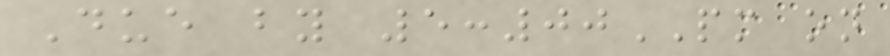Due by 5:00PM on
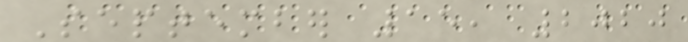September 15, 2020
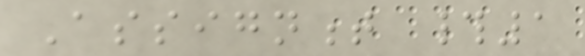Assignment #1
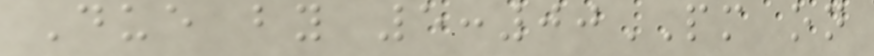Due by 5:00PM on
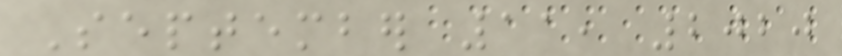September 11, 2020
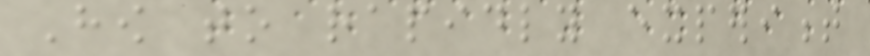How to rapidly experiment
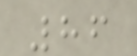86
